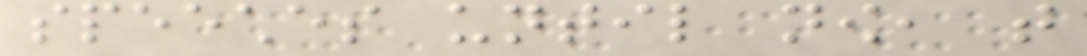speeches until now, that
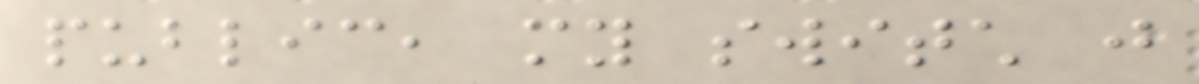public, my switch just
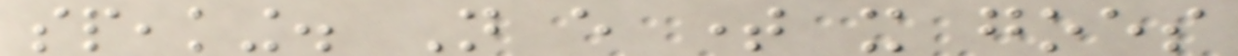speaking. Not every time it goes
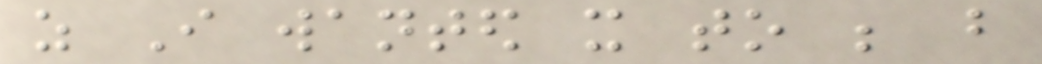as I wanted it to be but
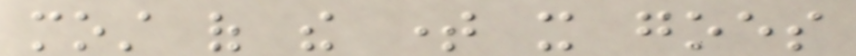most of the time it goes
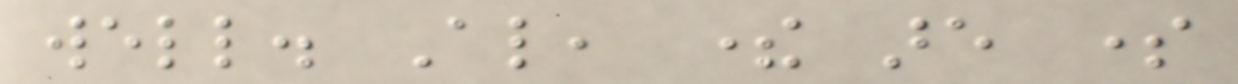well. Also, there are some
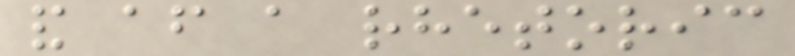and after a rhetoric
